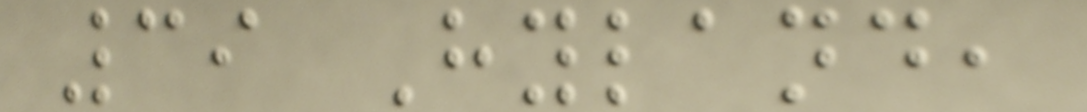39 Hyland,
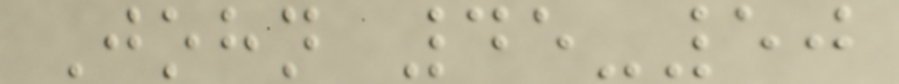John 45-50
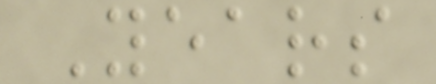Years
